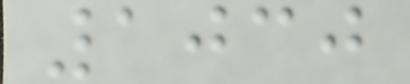1030
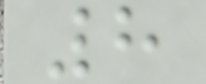8
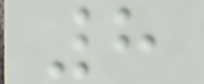8
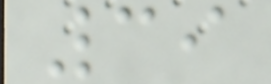39
